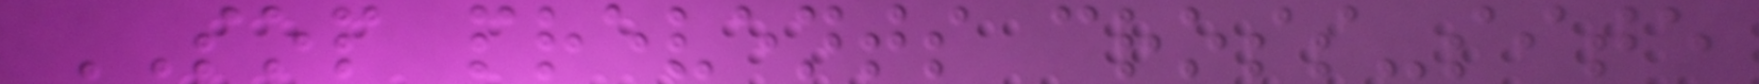SOP prevents cross-site
